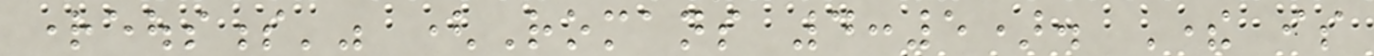righteousness'" (Romans 4:5). There is
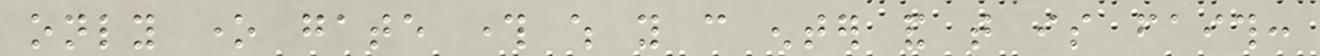only one gate through which you can enter and that is faith:
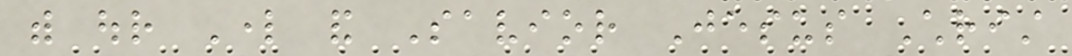with our Lord and Savior Jesus Christ
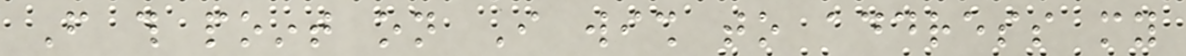From this point on I wish to address my
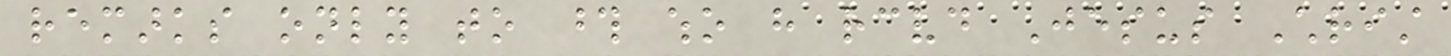remarks only to those who have received Jesus Christ
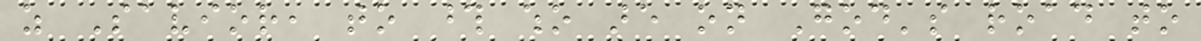as Savior, to those who are on God's road to
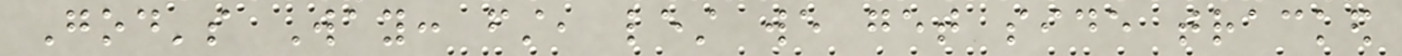God's Way: first, lest we get side tracked
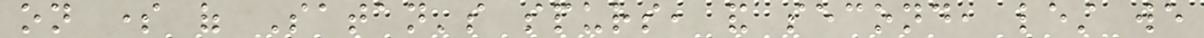on some of Satan's spurs, and second, lest we
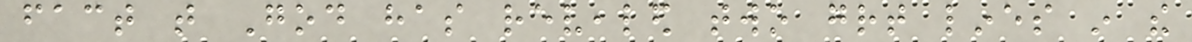fact that God has revealed two great lines in the
